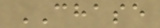CHASE
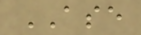ASE
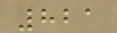821
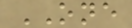ONE
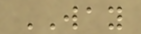WAY
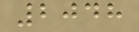2048
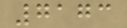7173
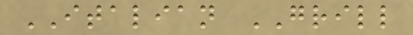ITALIAN GRILL
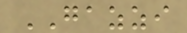GAZZI
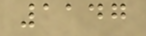1147
